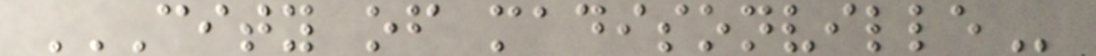CITY OF MADISONVILLE
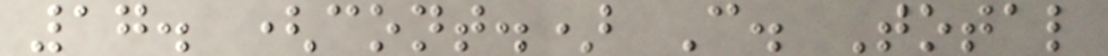17. (cont.) C. Total
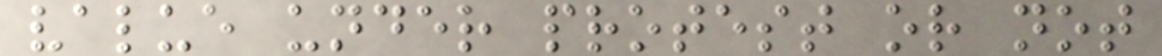value under protest or not
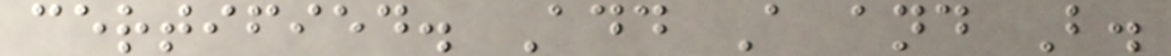certified. Add A and B.
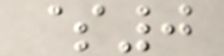$0
